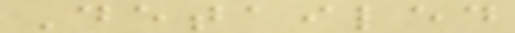Detailed
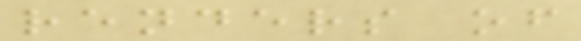renders of
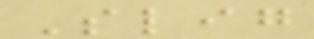Slig
